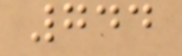744
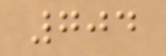704
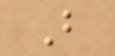B
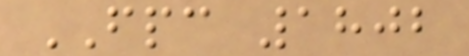FPC 1802
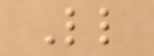Ll
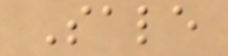Sale
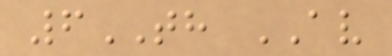6TH AV
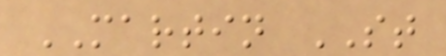MARTIN ST
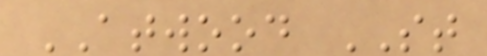ATWOOD ST
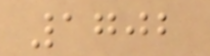1702
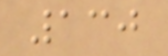130
